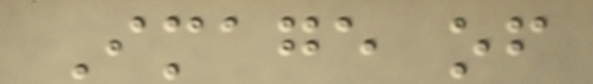Image of
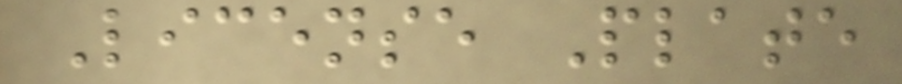License Plate
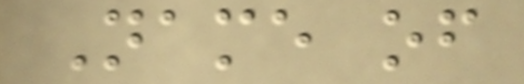Name of
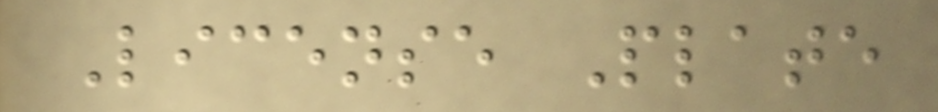License Plate
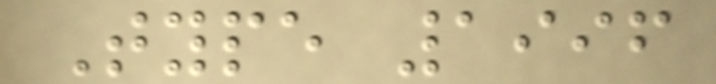Type 1996
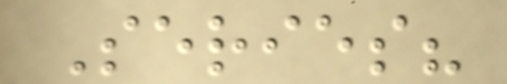Series?
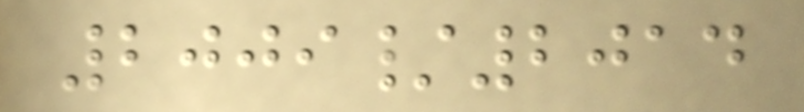2009/2014
